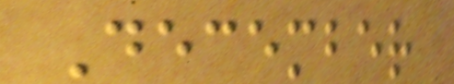December
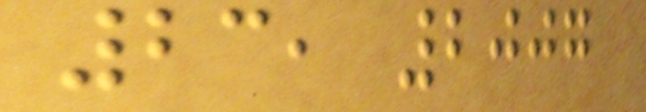23, 2007
